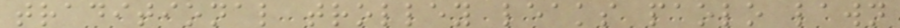traditional trolley leaks paolo lawn
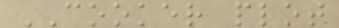COOKER plot
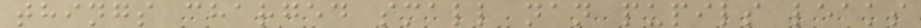things charged small nan pupils leaks
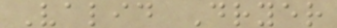Valid Dryer
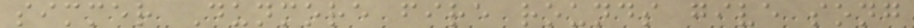simmer Dunmore fire rounds give song
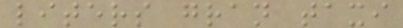liters gran taxi
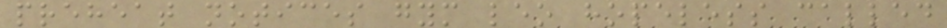preheat notices gym leo hopeless called
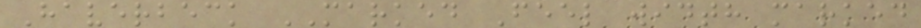Haverbeck MARKED Feel width marked
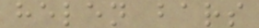helen bars
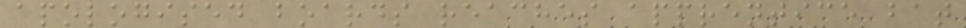apologised boards reaches apprentice bat
